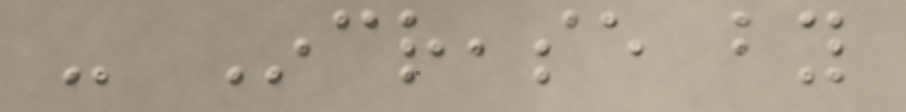- Increase by
